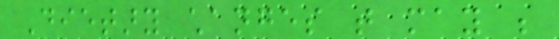Dietary changes that may be
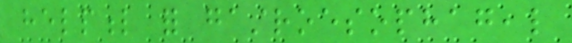helpful for gastroesophageal
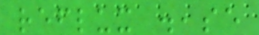reflux disease
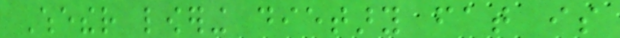Whether lowering dietary fat is
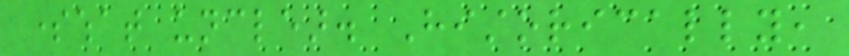somewhat unclear. Historically,
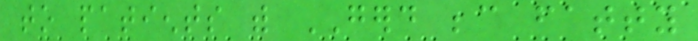to patients with GERD because fatty
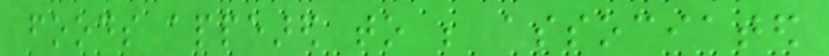foods appeared to be associated
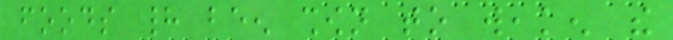foods had been shown to weaken the
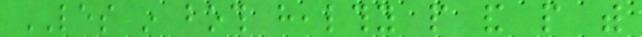LES in both healthy people and people with
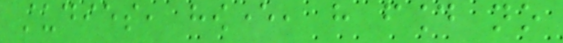studies, however, have found no
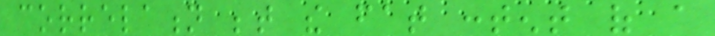correlation between the fat content of a
